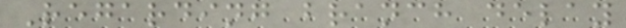Regarding branch delay
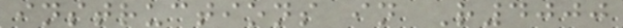instructions in R4000
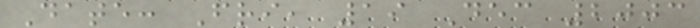Date: Fri, 19 Dec 2003
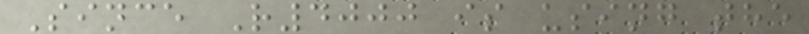Since R4000 is using the
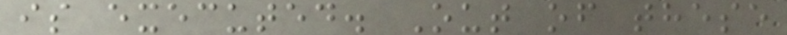is executed. Out of these
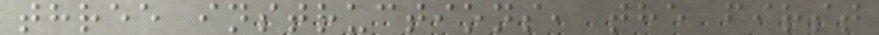three instructions, the first
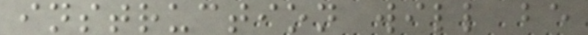instruction will be
